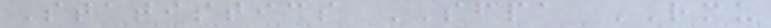Statistics SFPA RMU
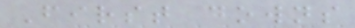First downs
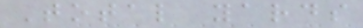Total yards
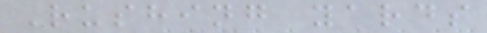Rushing yards
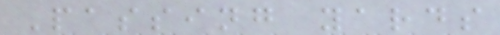Passing yards
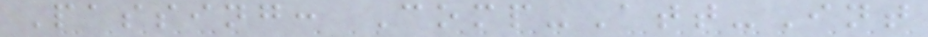Passing: Comp-Att-Int
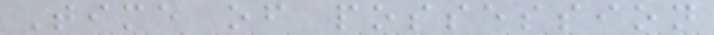Time of possession
